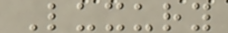Luxury
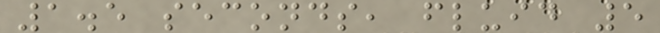1.5 seconds, fluid 5
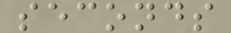seconds
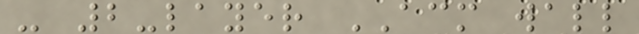- 2-layer ACM wall
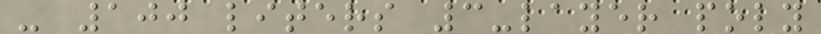- 100 liters 3-layer poly
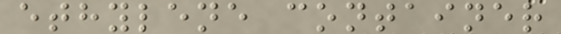ethylene container
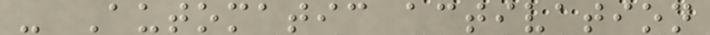- Automatic activation
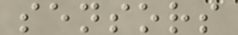sensors
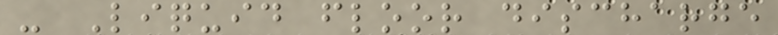- Liquid floor discharge
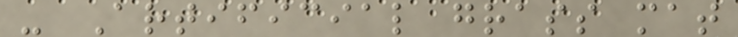- Artificial grass mat
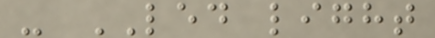- LED light
